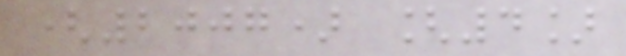(2007) [4]
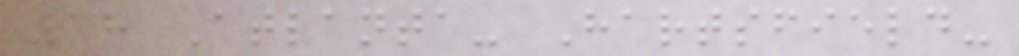18 Atlanta- Hartsfield-
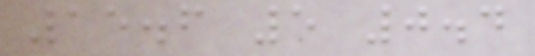15.6 5 0.4
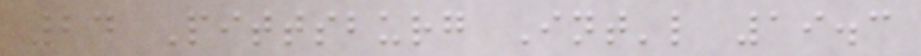24 Pittsburg Int'l 19.3
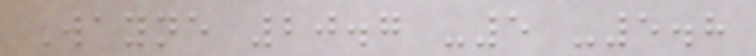Wayne 20.7 -5 -5.8
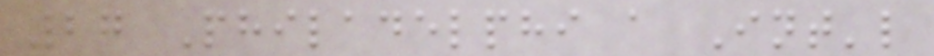27 Philadelphi a Int'l
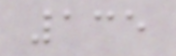135
